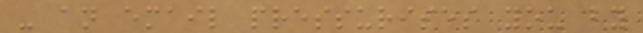- an email pressurises you by
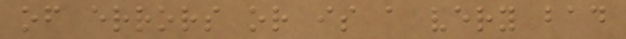of errors or is a very bad
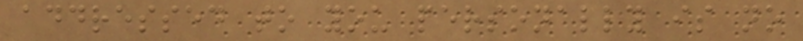addressed to you personally is no
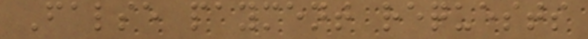False payment requests
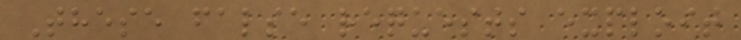These false requests exploit
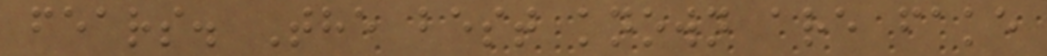fears. The best known are fake
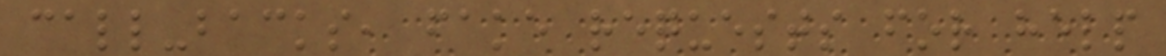call-backs, fake requests for help
